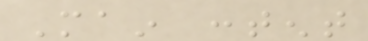Main content
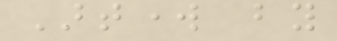Artwork by
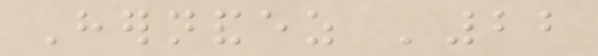Hernandez '22
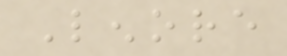Lenore
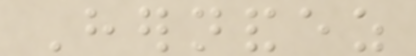Hernandez
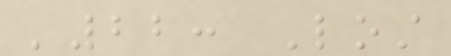'22: Lost
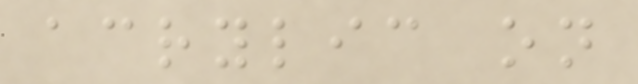acrylic on
